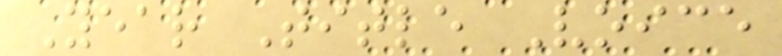Year Title Voice
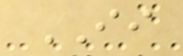II
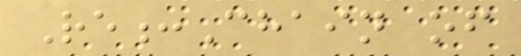Re:Chain of
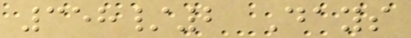358/2 Days
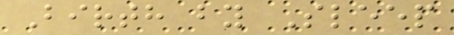Birth by Sleep
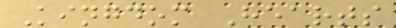Kingdom Hearts
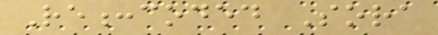Re:coded Sora
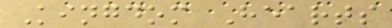Kingdom Hearts
